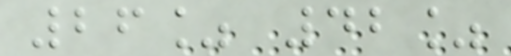26% 42%
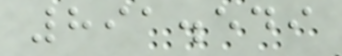891.549
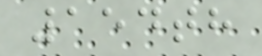154th
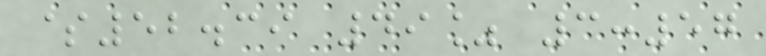$52.39 49% 3:57
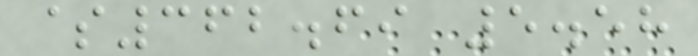$362.69 5.58
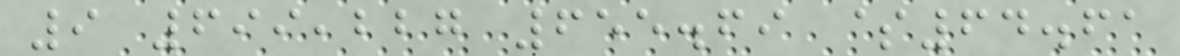9 699,227 655.69 $64.61
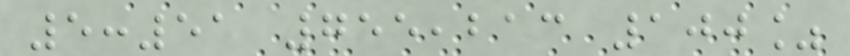5:51 755,213 100%
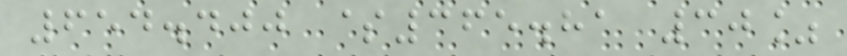654.400 $365.81 30%
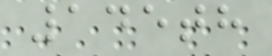145th
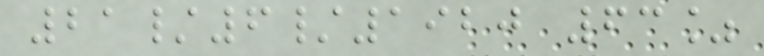21/6/1920 63%
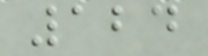124
